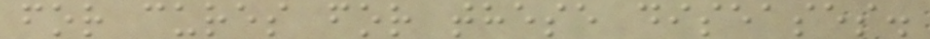for cures for these diseases.
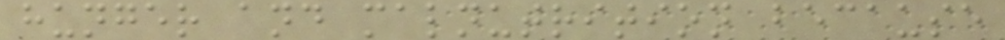hunger and malnutrition because
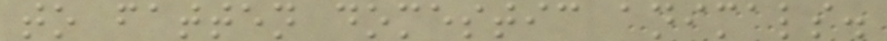to fatten domestic animals.
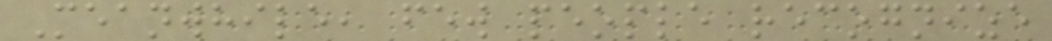Meanwhile, few people recognize
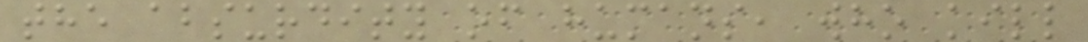the absurdity of humans, who kill
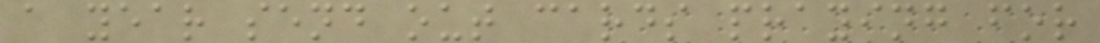a year send out cards praying for
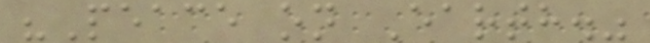"Peace on Earth."
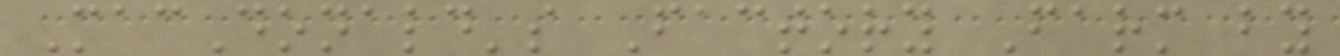MacDonald's Factory Farm by
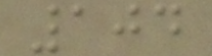104
